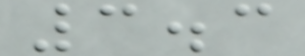3.3
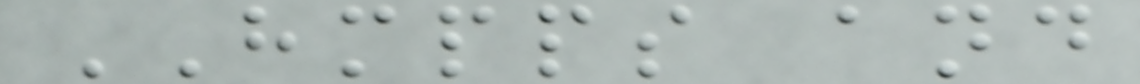HMPPS and
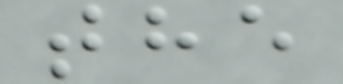the
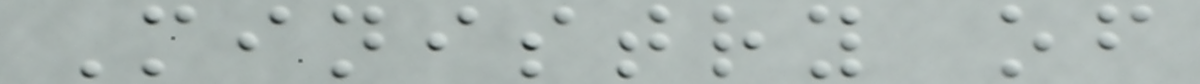Ministry of
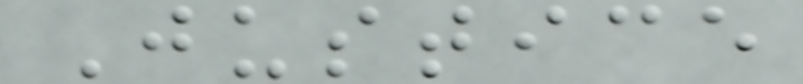Justice
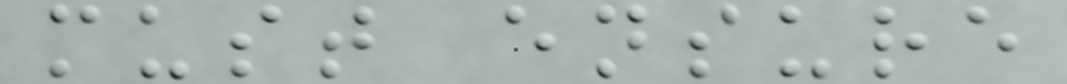must ensure
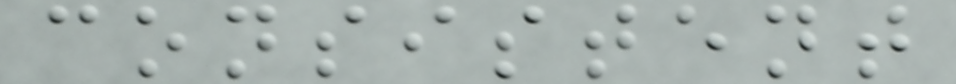consistent
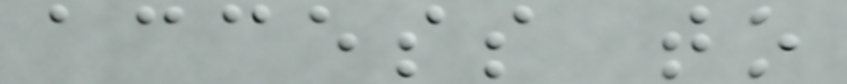access to
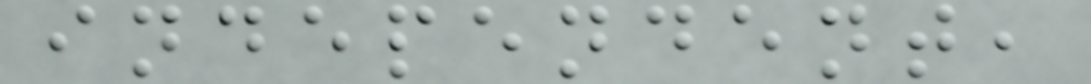independent,
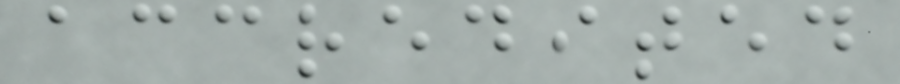accredited
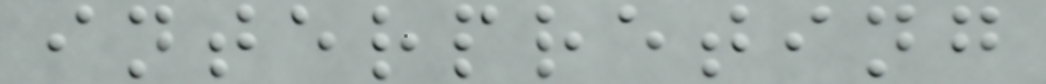interpreting
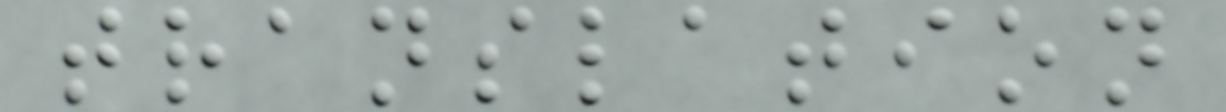translation
